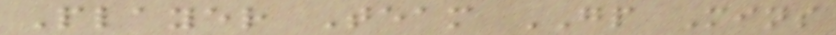Player Team GP Mins
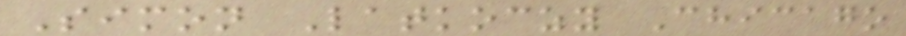Simon Latkoczy Chicago
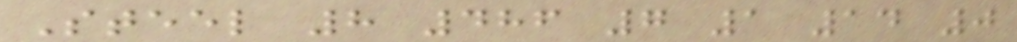Steel 8 486 7 1 14 0
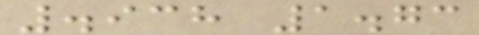.938 1.73
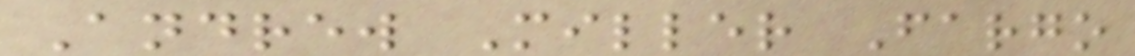Andrew Miller Fargo
